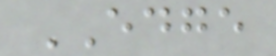EDGE
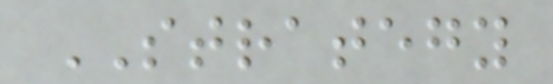STRATEGY
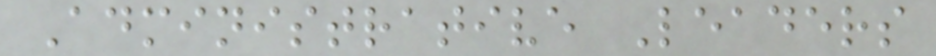Administrative Leaders
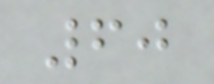60
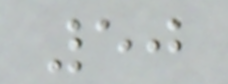50
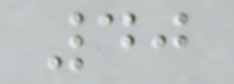40
